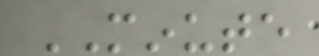MINUTE
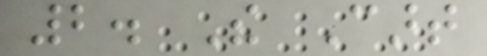2. The Cart
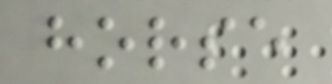horse
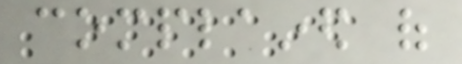complained of
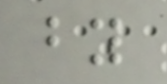by
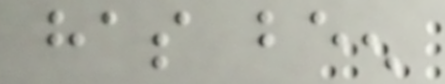has been
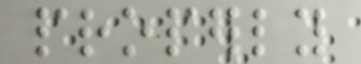properly
